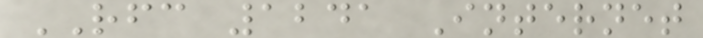RFC 1241 Internet
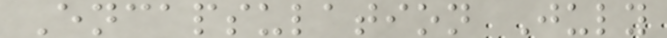Encapsulation July
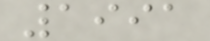1991
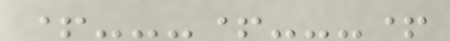+---+---+
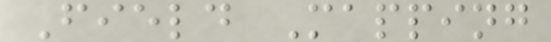Field Mapping
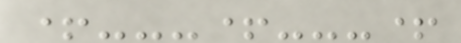+---+---+
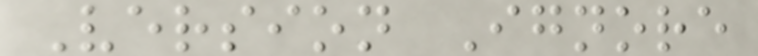Version Ignore
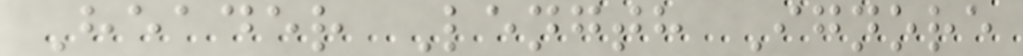Header Length Ignore
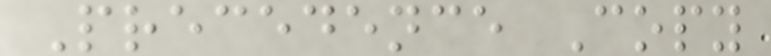Precedence Copy
